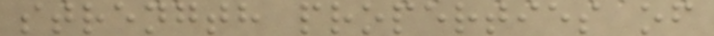strength properties of
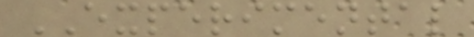EXPERIMENTAL
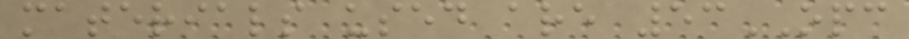materials used are 53OPC
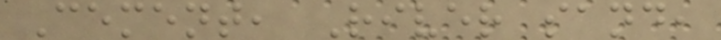Cement, River sand,
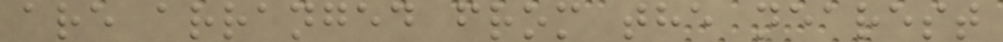are arranged from the nearest
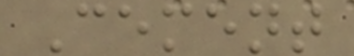Cement
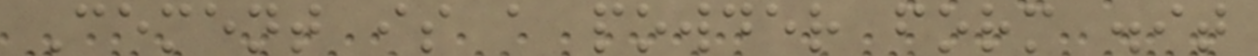Cement is a powder form .it
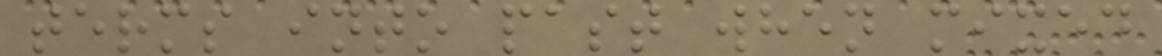terms into past when mixed
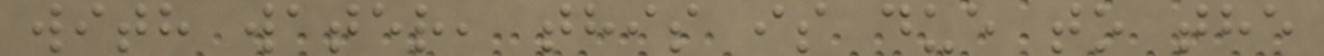with water, this is due to the
